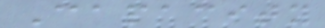Capacity
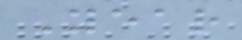Year
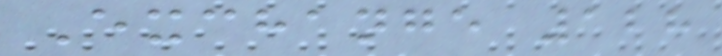Exchange 128
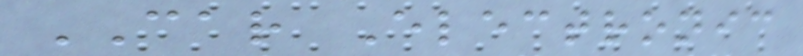CAR Electronic
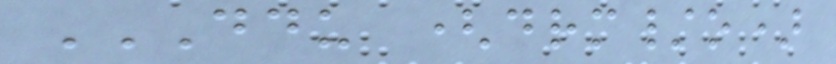DDU (DRM/O)
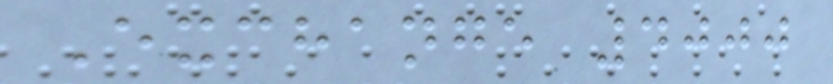Exchange 4000
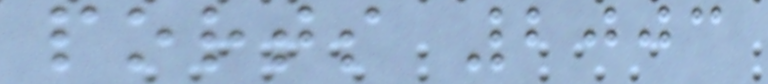ports 2003
